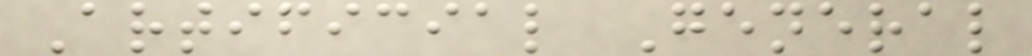Artificial General
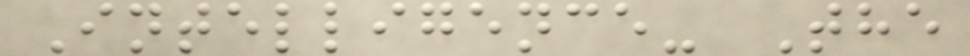Intelligence- The
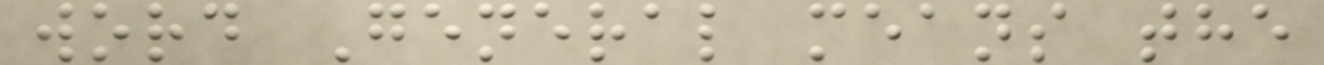word General means the
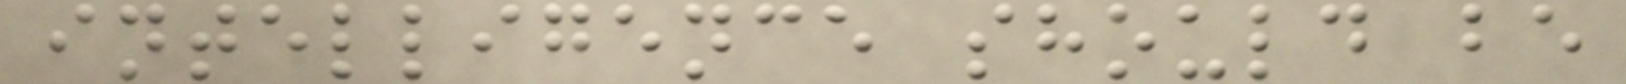intelligence should be
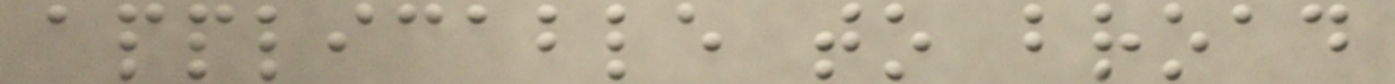applicable to broad
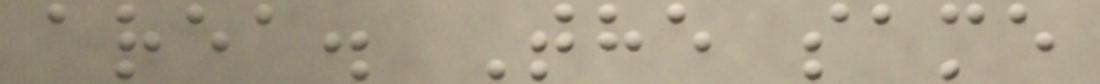area. The same
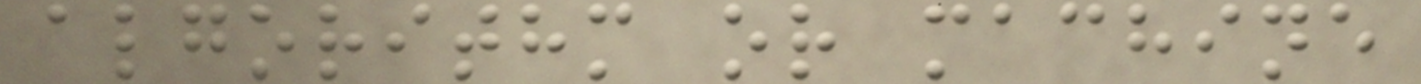algorithm or machine
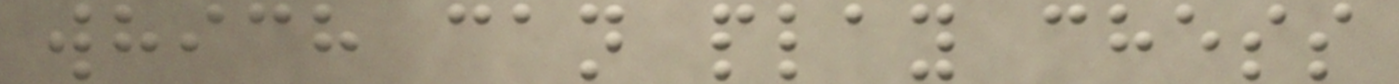which can play chess
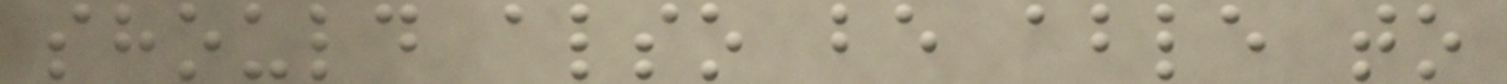should also be able to
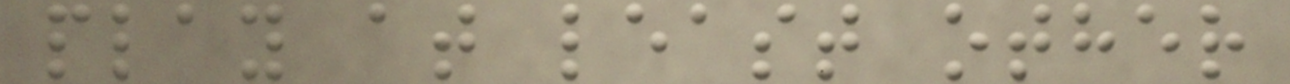play at least other
